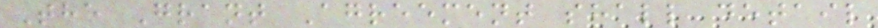The Grant Agreement shall detail
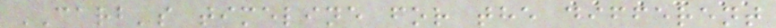CARB's timeline for the different
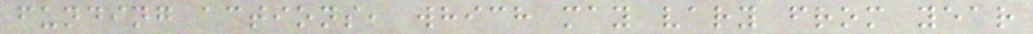funding actions, which may vary from year
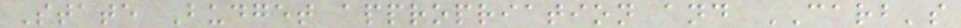State Budget appropriation and CARB's
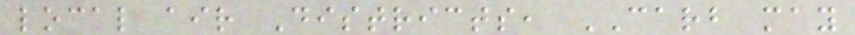local air Districts, CARB may
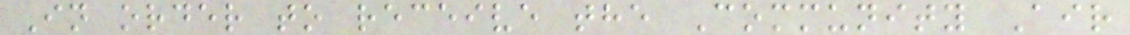In order to receive the Community Air
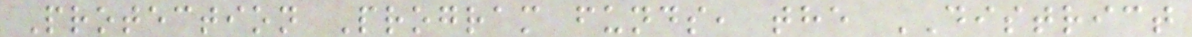Protection Program funds, the DISTRICT
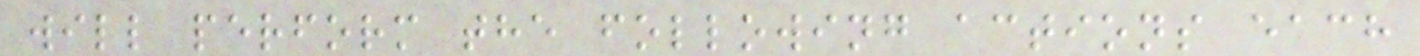will perform the following actions each
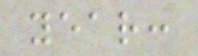year:
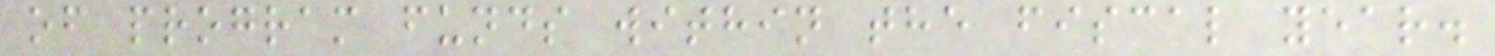of program funds within the fiscal year.
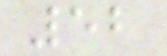52
